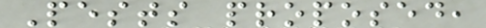Pests proposed,
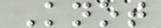Knot
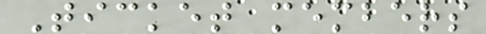Ticket members
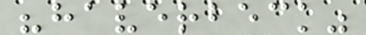"haverbeck"
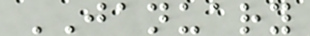JANUARY
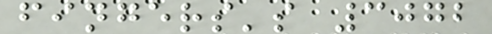fingers's 3072
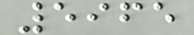5965
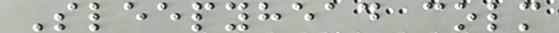Sleepyhead colm
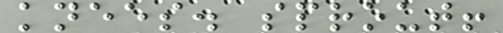knees. sprout!
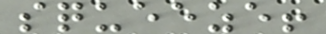squeeze!
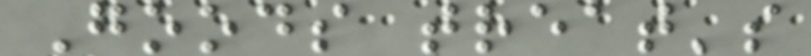Goods treat's
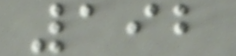192
